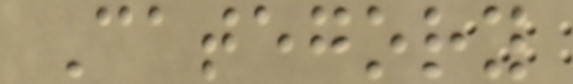Category
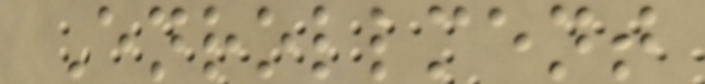Enrollment
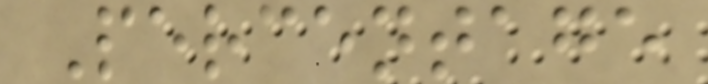Percentage
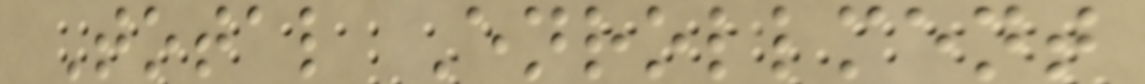Total Enrollment
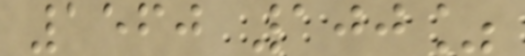1560 100%
